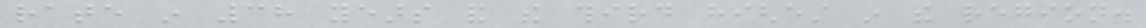rate in 38 years and the third highest in the region.
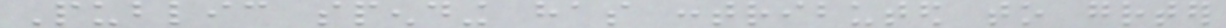Public spending has contributed to greater
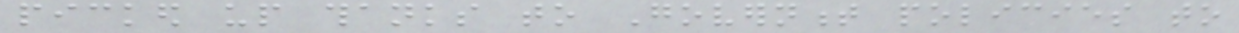picked up thanks to Government policies to
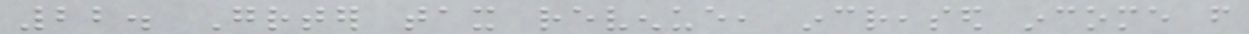22. Greater tax revenue, increased income from
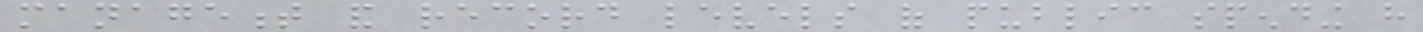management and record levels of public spending have
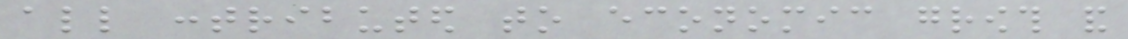all contributed to economic growth and
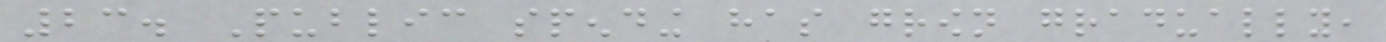23. Public spending has grown gradually,
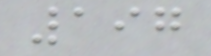197
